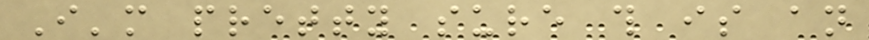I'm pretty sure this is an
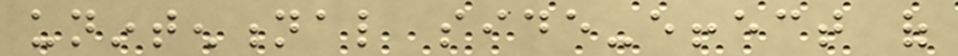unintentional side-effect of
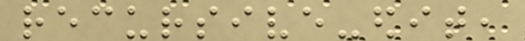recursive-edit,
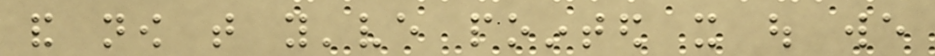and now that you've pointed it out we
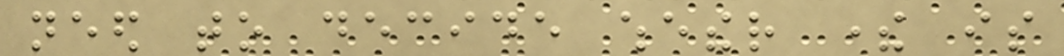need to decide whether there is
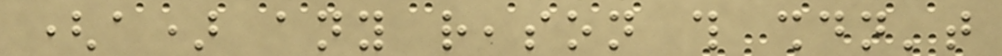(a) any reason this shouldn't
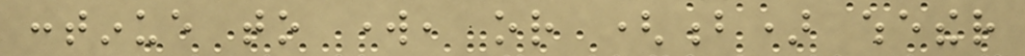continue to work, or (b) whether
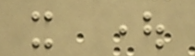it ought
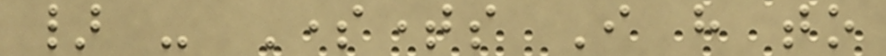} - Sometimes I have to
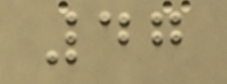47
